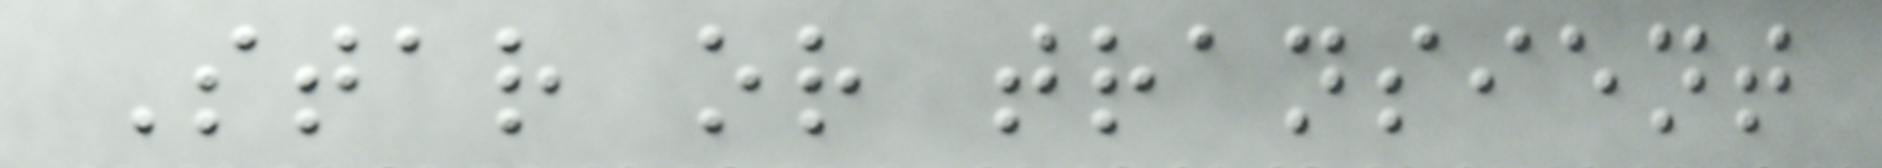Star or transient
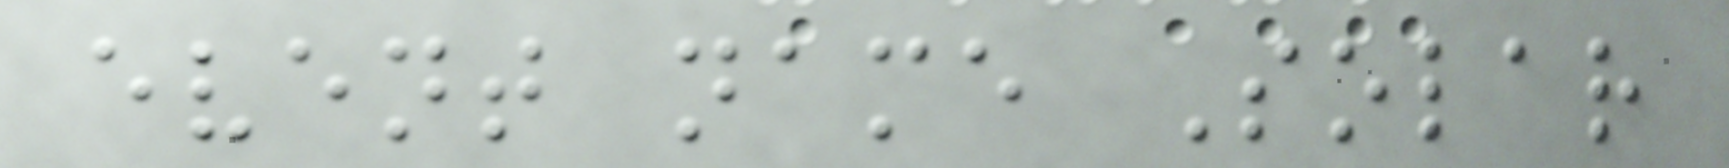event name Solar
